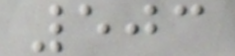503
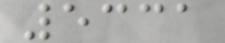5331
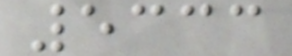5333
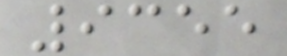9355
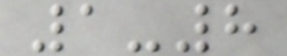1-8
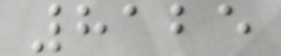8125
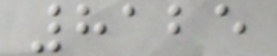8125
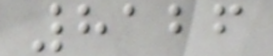8126
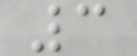3
